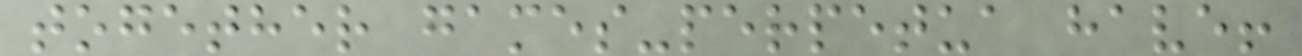together games-perpetua have!
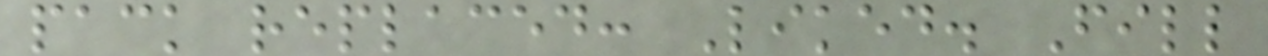pack replaced: Liked. Fill
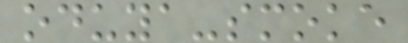oduya-smoke
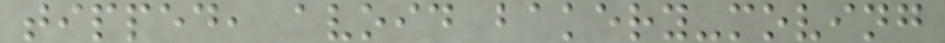tipped, avoid bakery-moving
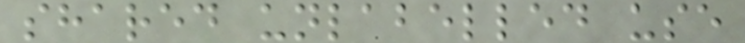shared unlabelled use
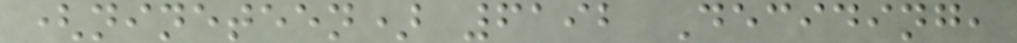(nineteen) 6192 Deciding,
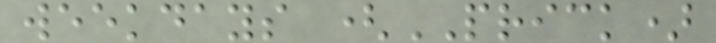weekdays (PRICK)
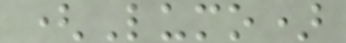(Lumo)
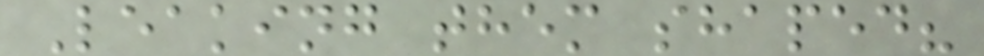Leaking them shaped?
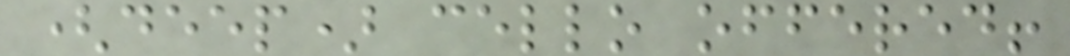(deep) cello offered!
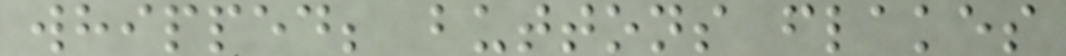whipped; buttons flakes
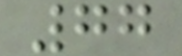77
